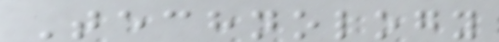Technology
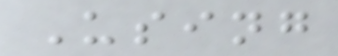Using
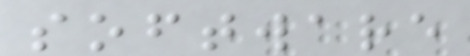software
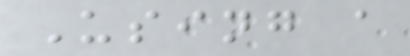Using a
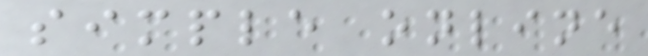simple online
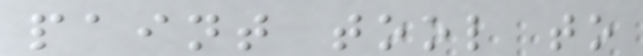paint tool to
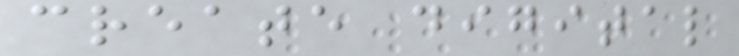create digital
